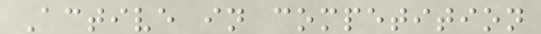Active in competition
